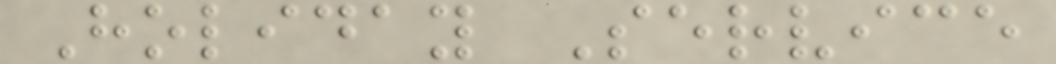Holiday Service
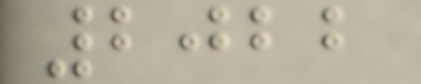2022
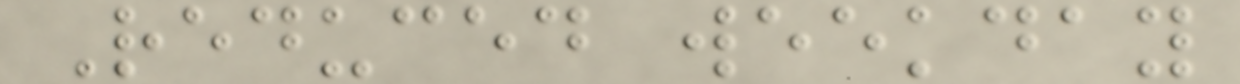Reduced weekday
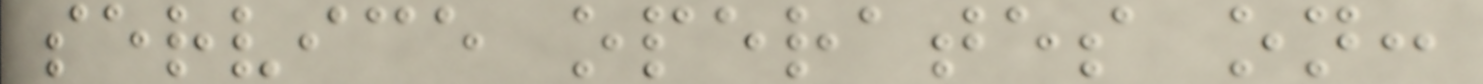service operates on:
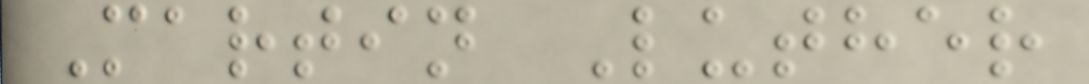Martin Luther
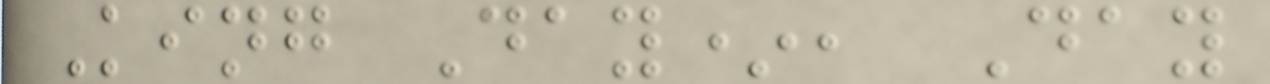King Day*, Day
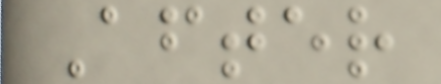After
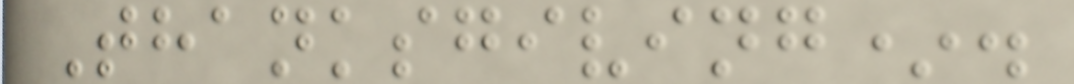Thanksgiving*.
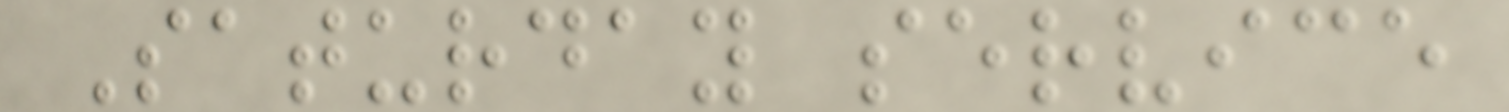Saturday service
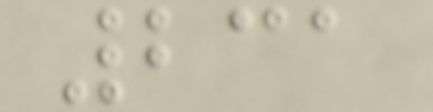231
